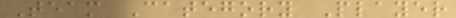Team Category Player
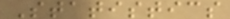Statistics
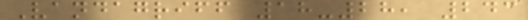Vandagriff 18-28, 243
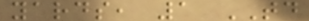yards, 1 TD
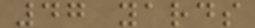47 yards
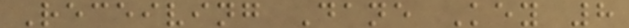Receiving Dane Key 8
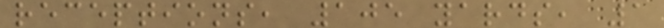receptions, 105 yards, 1
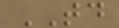TD
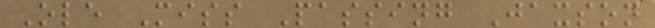Ole Miss Passing Jaxson
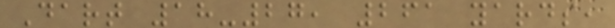Dart 18-27, 261 yards,
